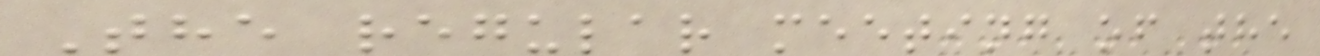The regular meeting of the
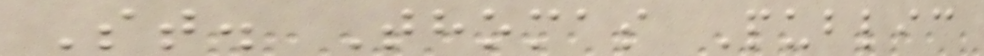St. Thomas Public
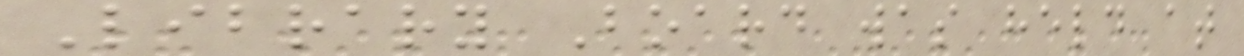Library Board was held at
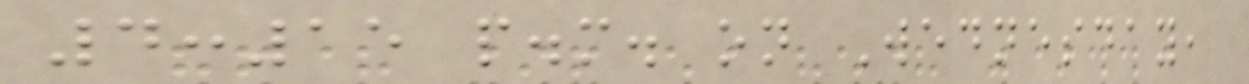4:15 p.m. on Wednesday,
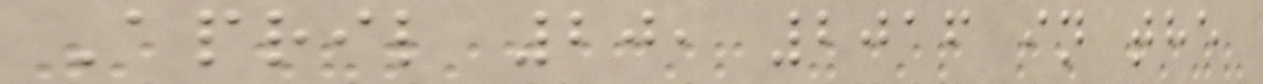April 20, 2016 in the
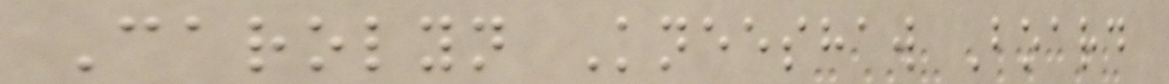Carolyn Kneeshaw Board
